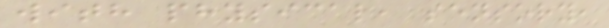with physical, sensory,
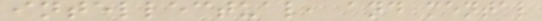intellectual, and mental
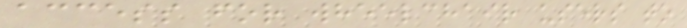access for wheelchair users to
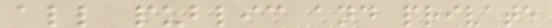all public and private
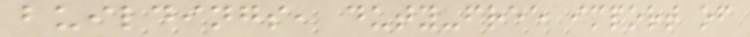buildings, duty-free import of
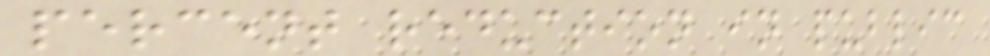percent reduction in public
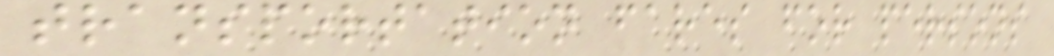transportation fares for persons
